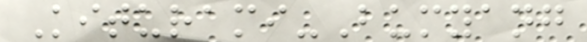Kiturami-Bumyang
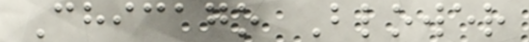Chicago Blower
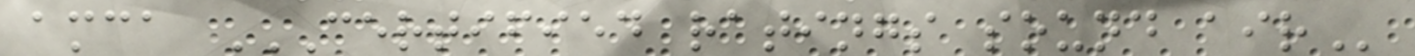amca CERTIFIED RATINGS SOUND AIR
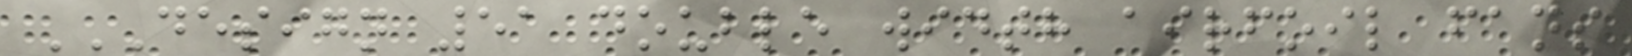DESIGN 51 DOUBLE WIDTH AIRFOIL FANS
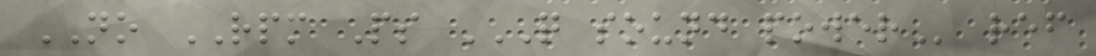NO RPM Ps Q SOUND POWER ref
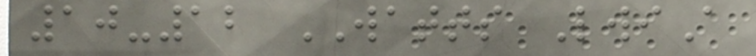10-12 WATTS LwiA
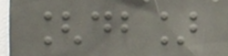[db]
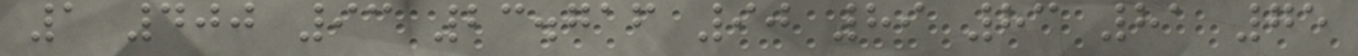1 400 93 23.716 90 89 83 81 75
